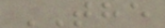THE
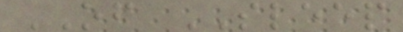OF SLEEP
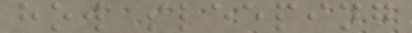how sleeping
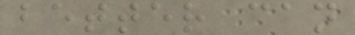better can
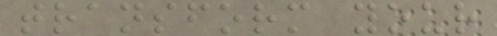transform your
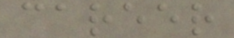career
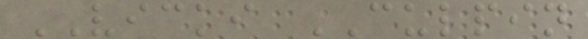VICKI CULPIN
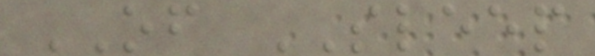OF SLEEP
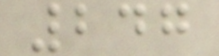247
